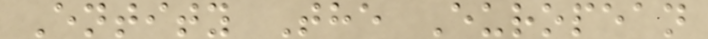Entity The European
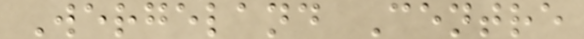Wergeland Centre
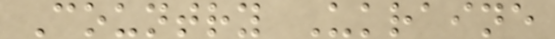Country Ukraine
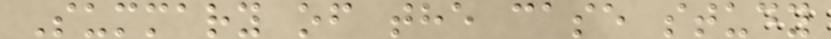Summary of the case study
